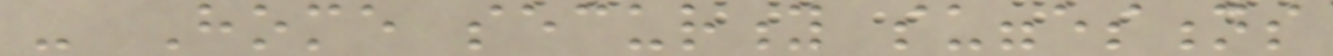- Home security suggestions
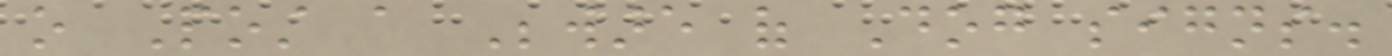o Post a Beware of Dog signs.
